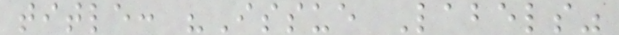title: "Issue Labels"
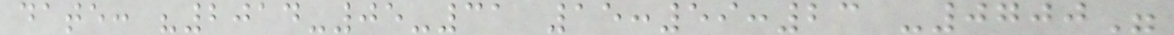date: "2014-05-31 15:59:23 -0700"
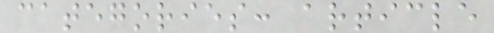categories: article
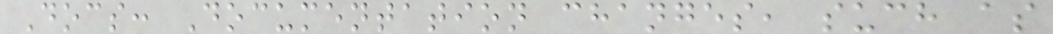Docs: Documentation changes, such as
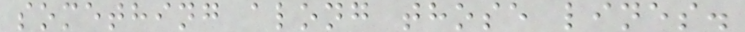something along those lines.
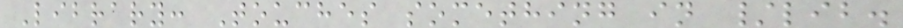Library: Touches something in /lib.
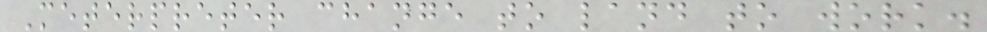Meterpreter change to land to work.
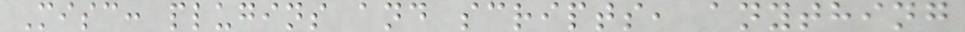Misc: plugins and scripts, anything
